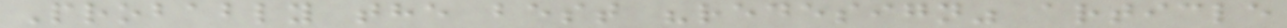Probably the best "redesign" article
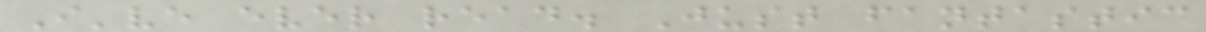I've ever read. Just fantastic
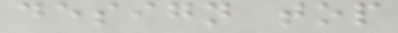design top
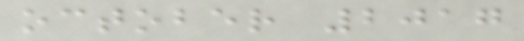october 2017
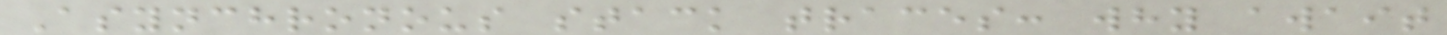Asynchronous stack traces: why await
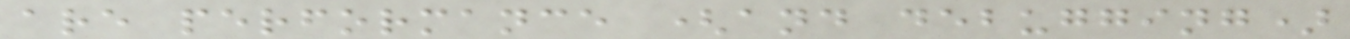are performance (and debugging)
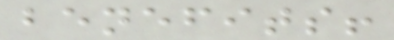benefits!
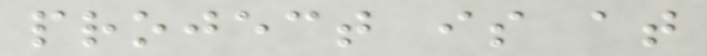project is at
